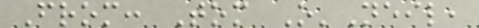From: Tom O'Neil,
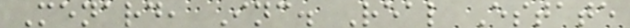Menard, Inc. Real Estate
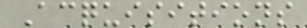Acquisitions
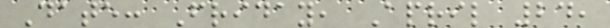Date: Friday, April 24,
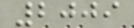2009
